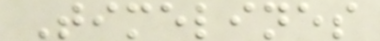Timelines
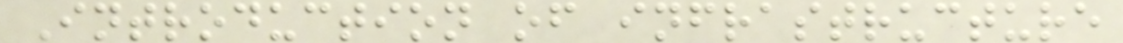Introduction of infrastructure
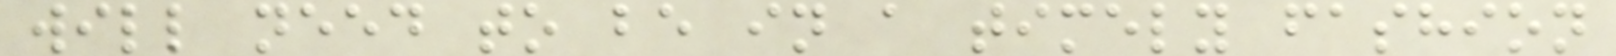will need to be in a timely fashion
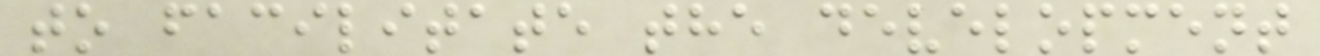to facilitate the development
